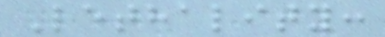Lethality:
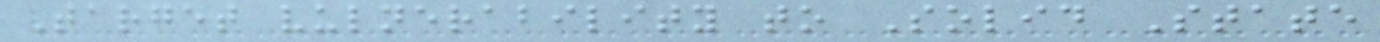Target vulnerability to Solid State
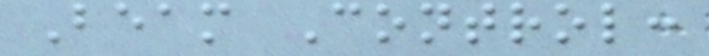Beam Control:
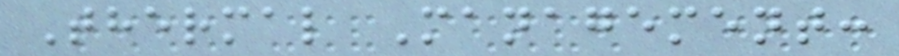Thermal Management:
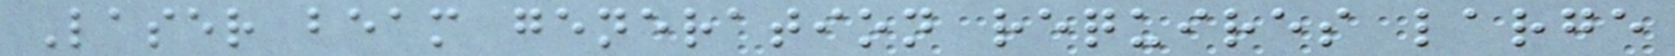Laser beam generation requires large
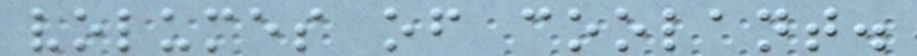volumes of coolant.
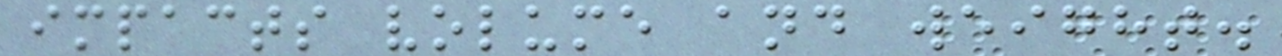impacts volume and weight.
